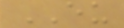EU
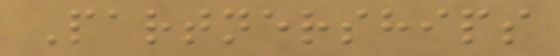Partnerships
